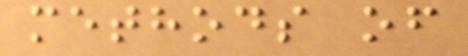methods of
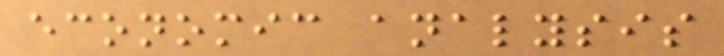economic analysis
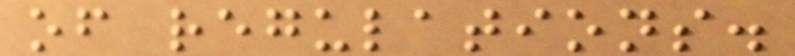of regulations.
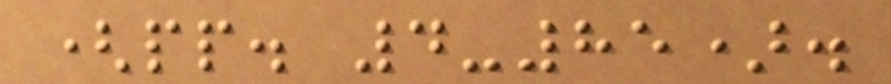(pp. 4-85).
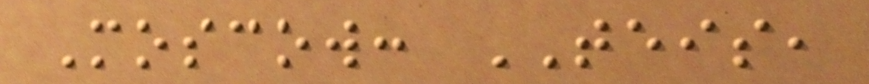Moscow: TEIS,
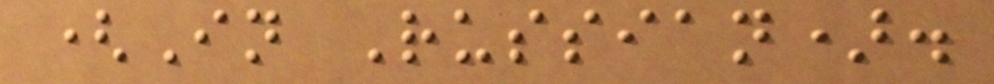(In Russian).
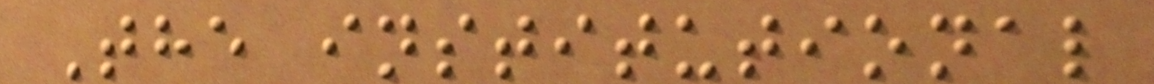The institutional
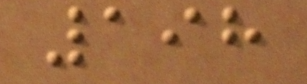198
